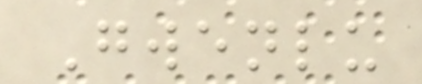Gwenlu
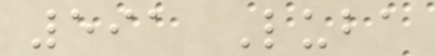591 Luba
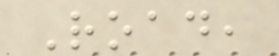Road,
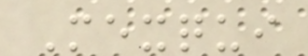Mexqui
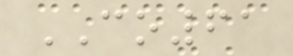CO61
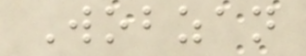Wobzan
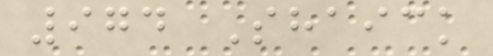974 Shaick
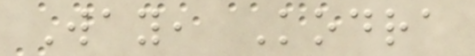Way, Kodra
